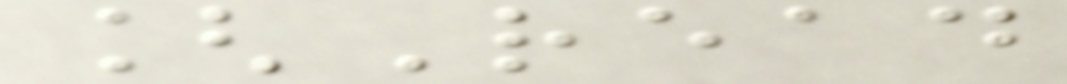[Read
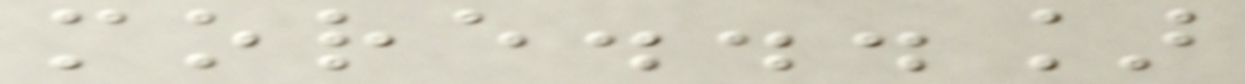more...]
